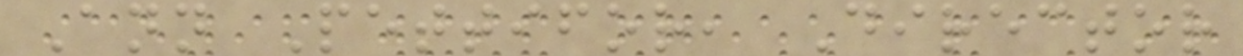Ann Pettifor, Director
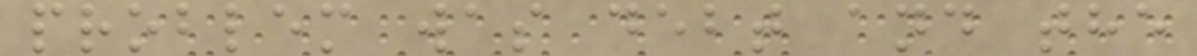problem was debt and the
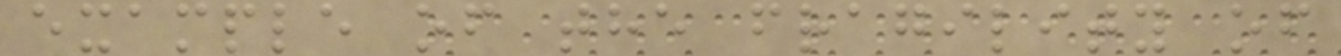example of the fragility of
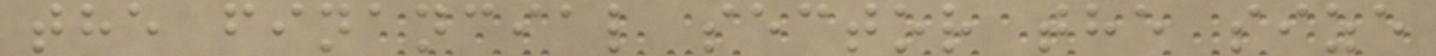the financial sector the size
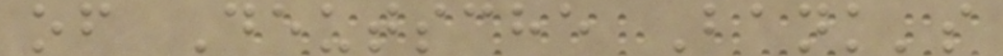of Deutsche Bank's
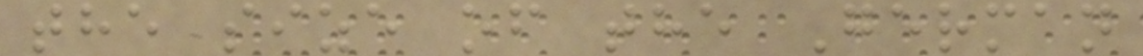the size of the German
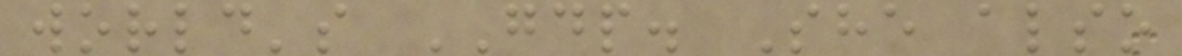world's GDP. She also
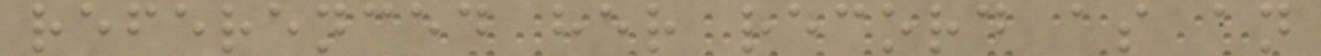referenced her record as an
